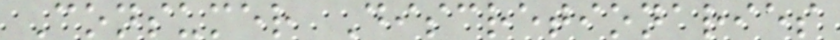Consumer Discretionaries
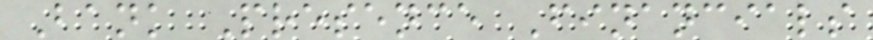Bank Presence Financials
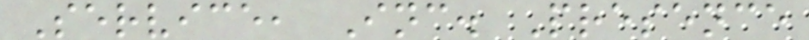Service, Inc. Presence
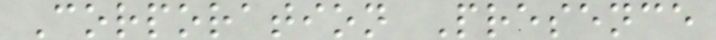Corporation Presence
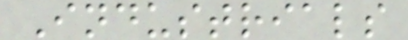Industrials
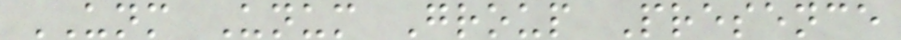UNM Unum Group Presence
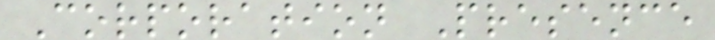Corporation Presence
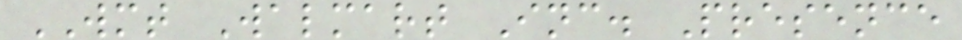WMT Walmart Inc. Presence
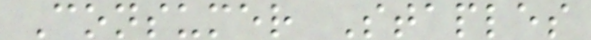Consumer Staples
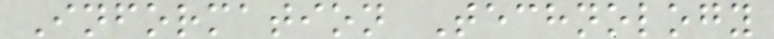Information Technology
